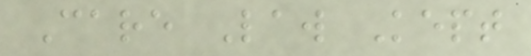Care Law Kept
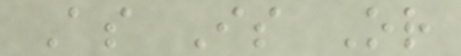As Is Or
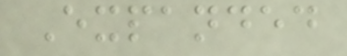Expanded
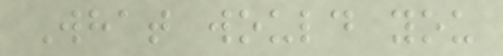What would you
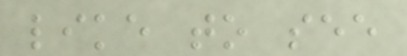like to see
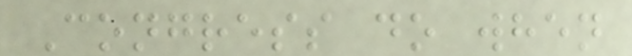Congress do when
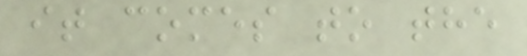it comes to the
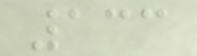133
